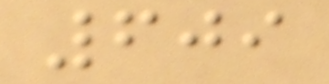609
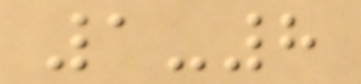1-8
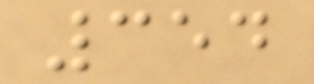354
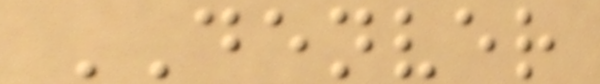DENVER
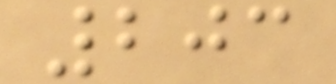203
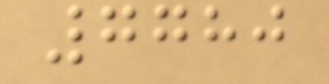7780
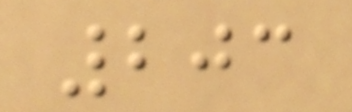203
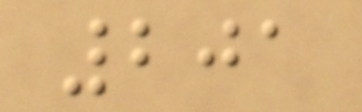201
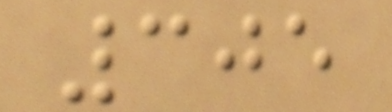305
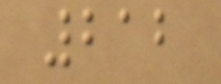212
